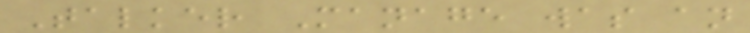Talker Manage was an
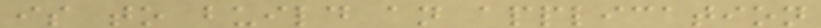is to build an application
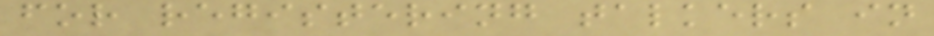for registering talkers in
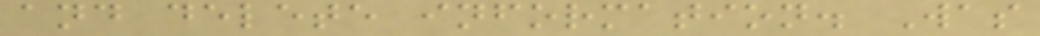and delete information. Was
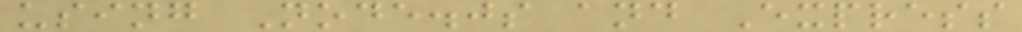using Node.js and Express
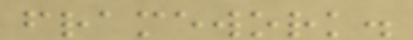framework.
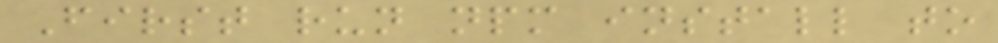First run npm install to
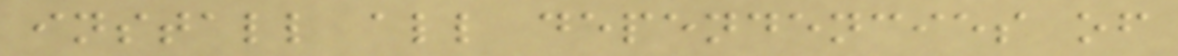install all dependencies of
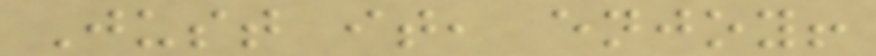Just it, enjoy!
